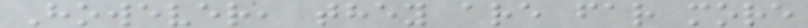However, they are far more
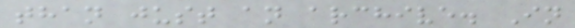than just an archive. In
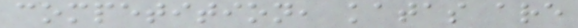competition, katas are
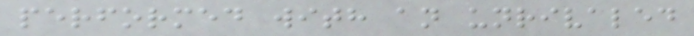performed with an unrivaled
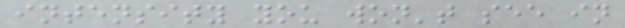intensity you won't see in
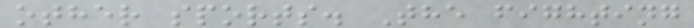other sports. The fighting
